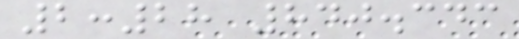2:28 840.343
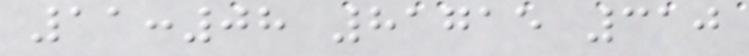11:08 81715 310
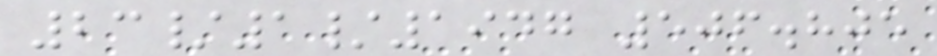23/1/1947 506.805
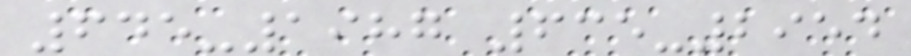645-1987 635-2954
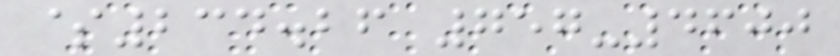$234.26 757-4600
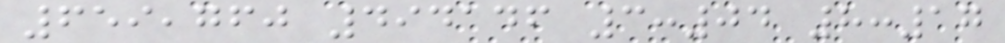659,760 494146 3:04 8:17
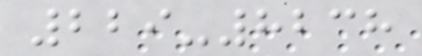229-8238
